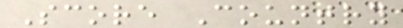Score Country
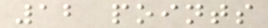12 points
